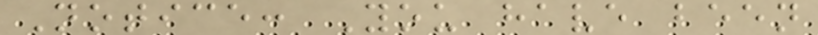Notice: You have been
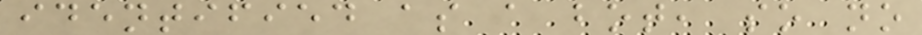identified as a bot, so no
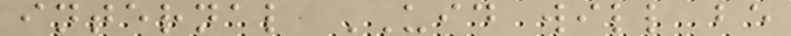internal UID will be
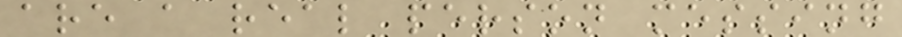are a real person messing
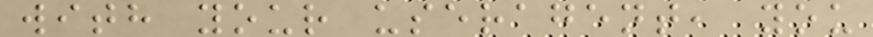with your useragent, you
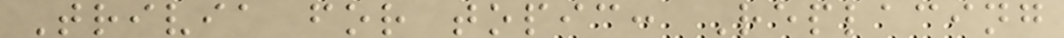Trivia for topic: Replacing
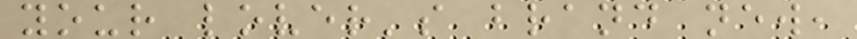your lover's brand new,
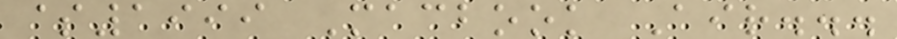$1999 Macbook Air...
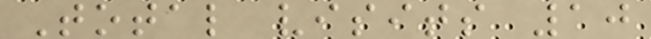Total visits 10
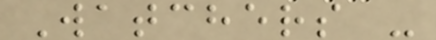Watchers -
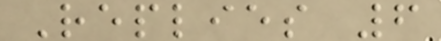Replies 6
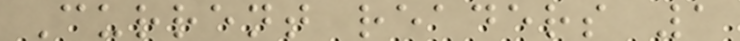Current readers 1
